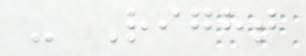- Right
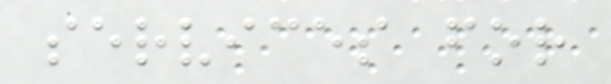services for
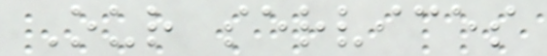Our services
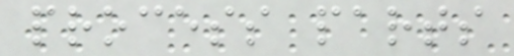process parts
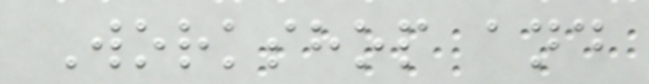Workshop and
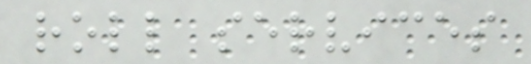roll services
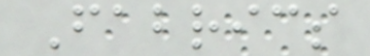Fabrics
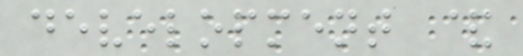development &
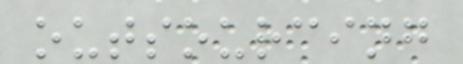outsourcing
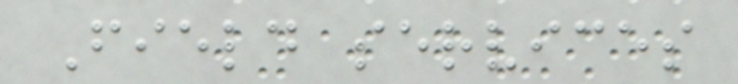Field services
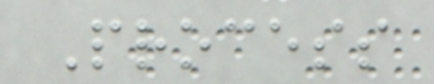Process
